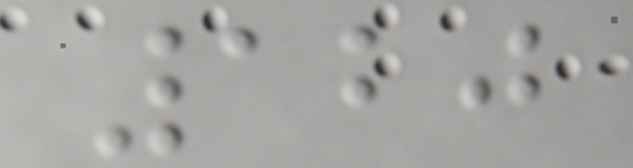120
